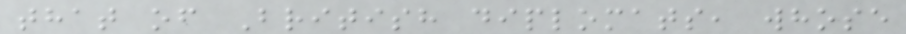that of British diplomats, whose
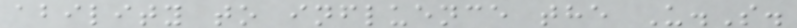ability to influence the U.S.
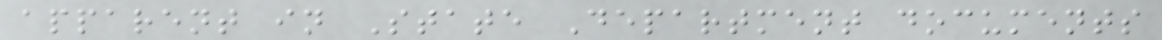apparent in State Department documents
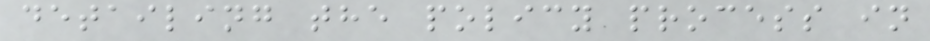detailing the policy process in
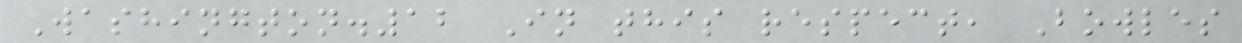Washington.12 In this respect, Bowles
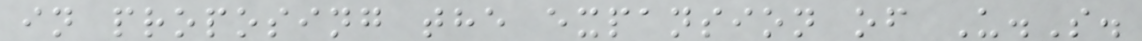in proposing the expansion of U.S.
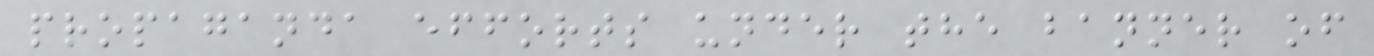propaganda efforts under the banner of
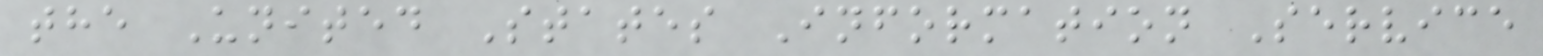the United States Information Service
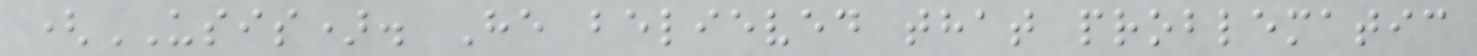(USIS). He believed that problematic
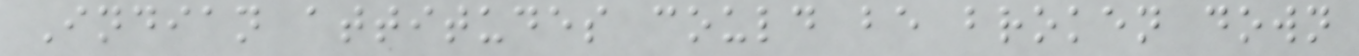Indian attitudes could be broken down
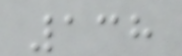138
